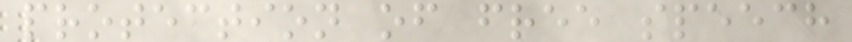protection of free speech
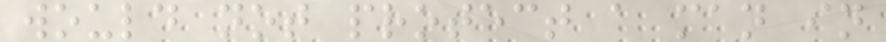would not protect a man in
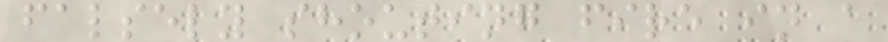falsely shouting fire in a
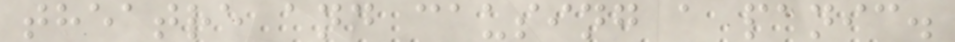theatre and causing a panic.
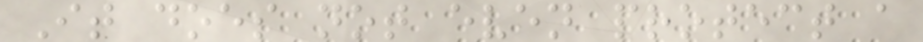It does not even protect a
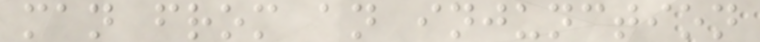man from an injunction
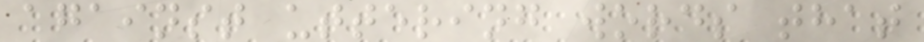against uttering words that
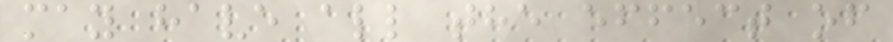may have all the effect of
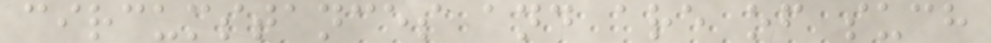circumstances and are of such
